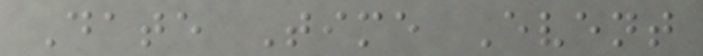Date Time Event
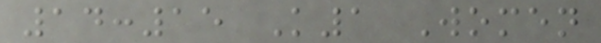14:15 K1 Women
